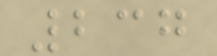237
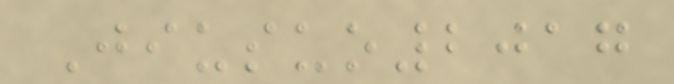Jiusuo2017
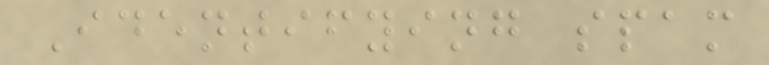Identifying spam
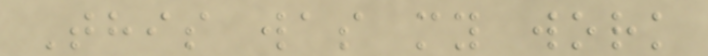This was my work
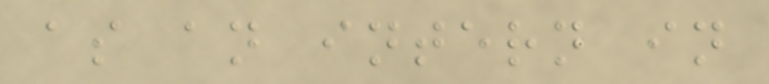as an intern in
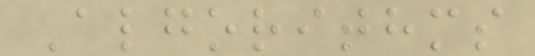Algorithms
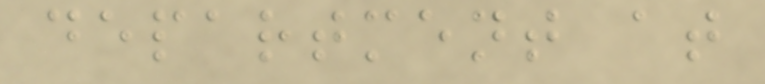department at
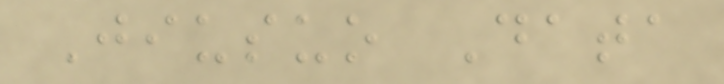Jiusuo Data
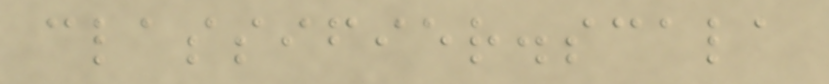classifier.scala
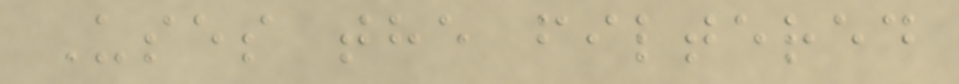Uses the filtered
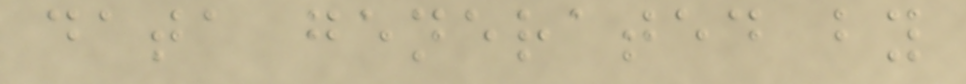data generated by
